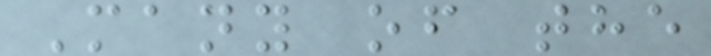Many of the
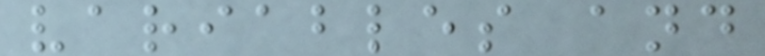variables and
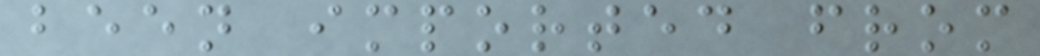been imported from
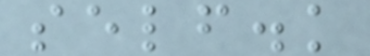self.k
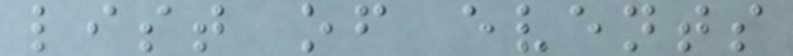list of events
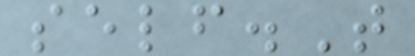self.T
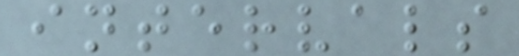intervals
